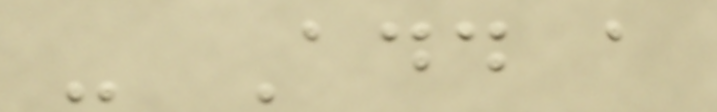- Add a
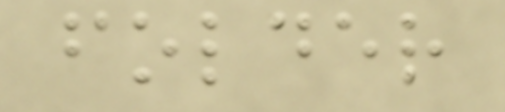folder
